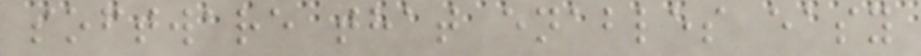software that enables easy
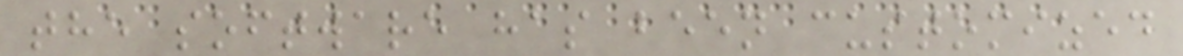the software has been customized
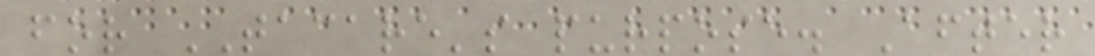for TACARE's purpose. After
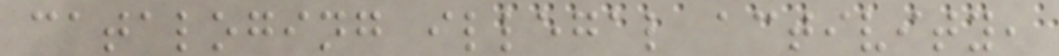cataloging illegal activity,
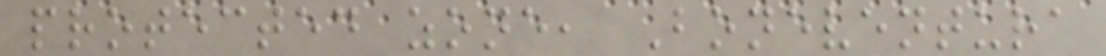protected zone, Boneventura
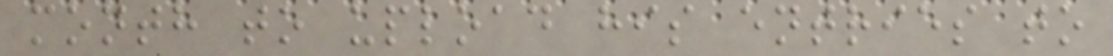month to upload his entries to
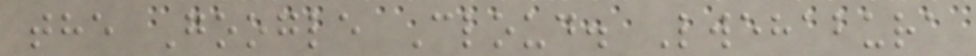the Google Cloud. Lwehabura
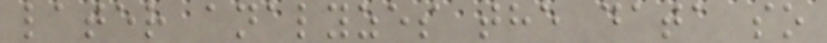later analyzes the data so
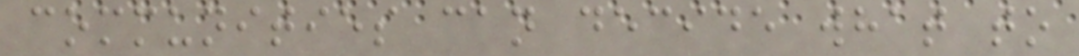communities can decide what to
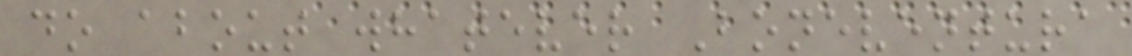do about whatever Boneventura
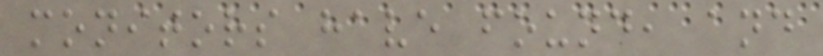monitors have found, and
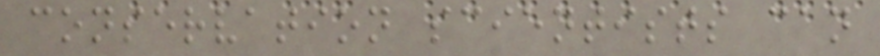conservation scientists can
